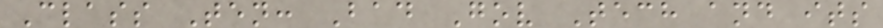Class Ten: Bad Gov Tech and its
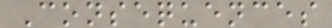Consequences
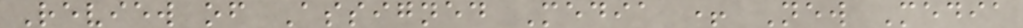Review of Assigned Media + New Media
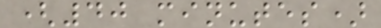(40 minutes)
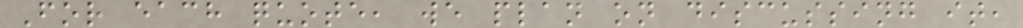For each quote, we plan on discussing it,
